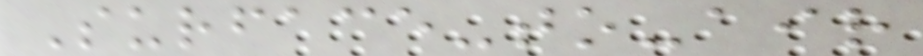Surface-to-air
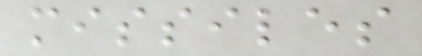missiles
